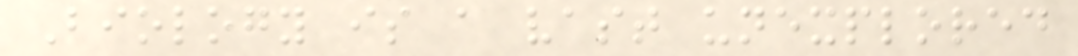Biology is a vast unexplored
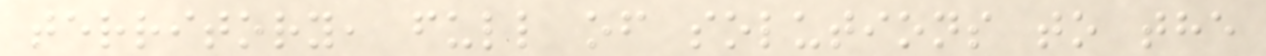territory, full of solutions to the
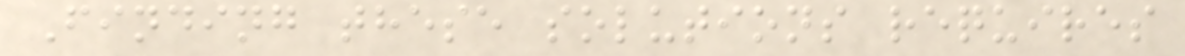Finding these solutions requires
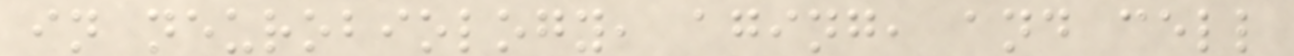in neurobiology, aging, and cell
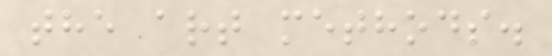the art methods.
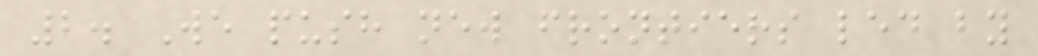2. We push new frontiers led by
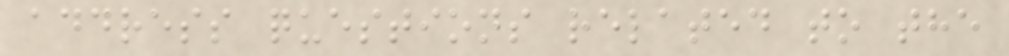address questions related to the
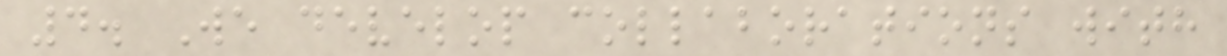4. We develop collaborations with
